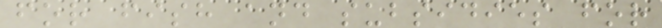for fish and subsidies for
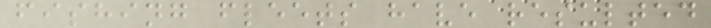fishing fleets have resulted
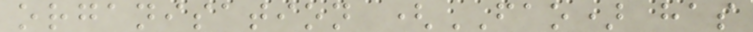organisation (FAO) has
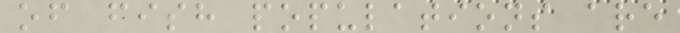of fish populations are
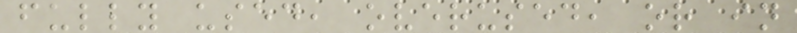fully used, overused, or in
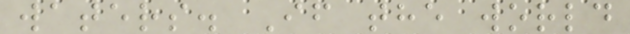waters. If the world
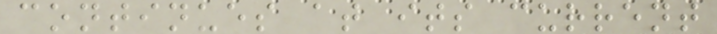continues at its current
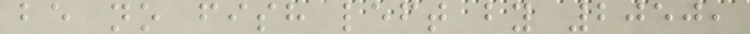be no fish left by 2050,
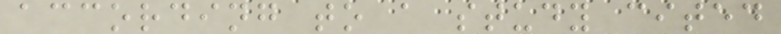according to a study cited
